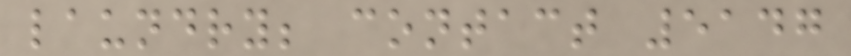laundry; contact 5147
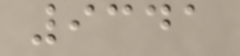9341
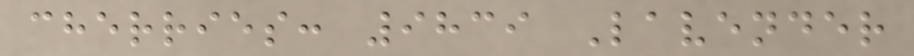cherries: 9839 Lavender
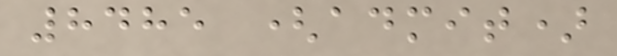8485 (admit)
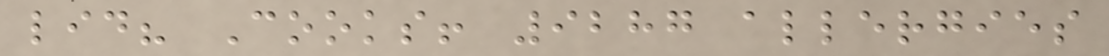lid? Cooks! 9287 allergies
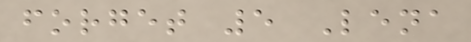forget 5 Lena
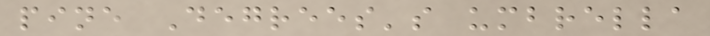pine Degrees's umbrella
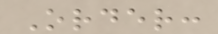Order:
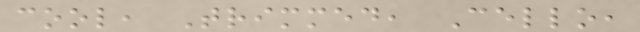cool, Trimmed, Cello,
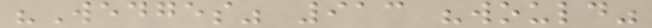"Wedges" 913 "would"
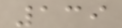139
